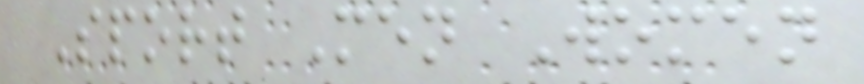Sport Men Women
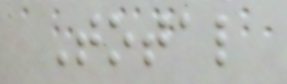Total
